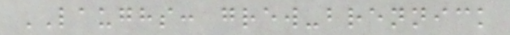LAUGHS: grew-brennick
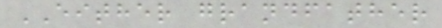EITHER grandfather
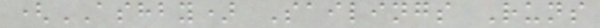(ASHBY) Sailings Runs
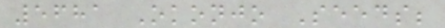5681 Okonjo Seeds;
